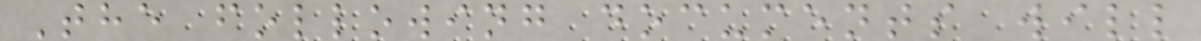The following documents will
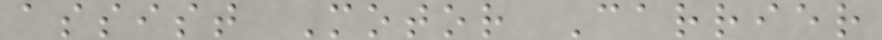assist Motor Carrier
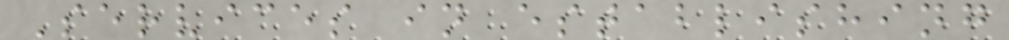Services in establishing
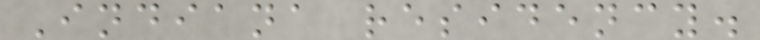Indiana residency.
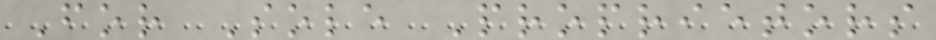For Sole Proprietors
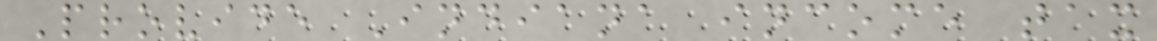Provide Indiana income tax
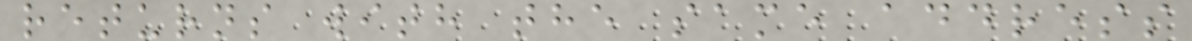returns with the same address
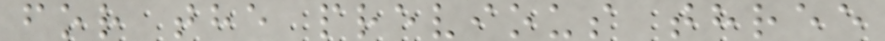for the previous three
